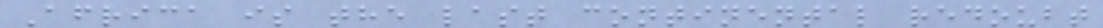Africa is the last continental redoubt
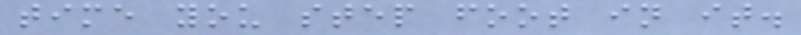time you step foot in it.
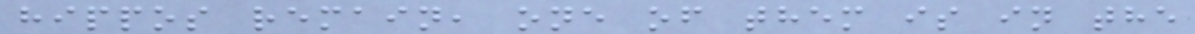hippos remain, one of them is in the
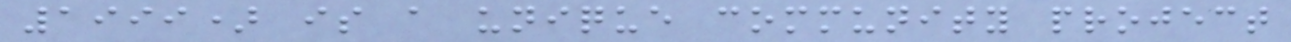1999) is a unique community project
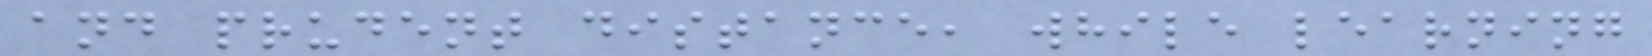and prudent distance, while learning
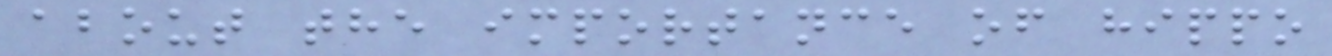about the importance of hippo
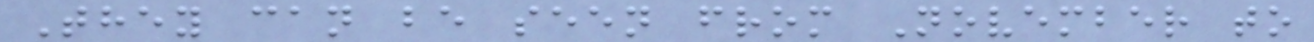They can be seen from November to
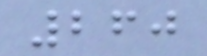260
